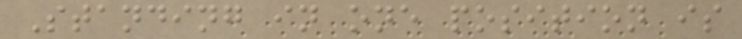Standing in one position is
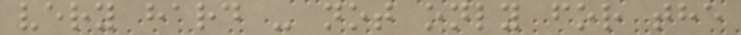very hard - not only for the
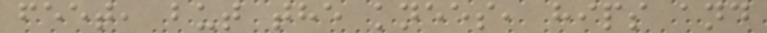feet, but the knees, hips and
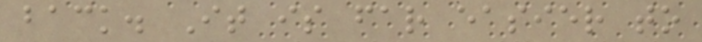back. It is far easier to
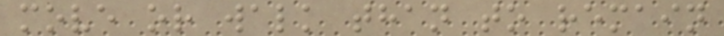move or walk than to remain
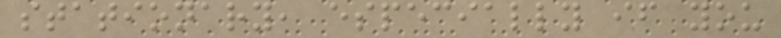stationary, especially if you
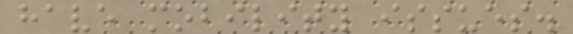have mobility issues.
